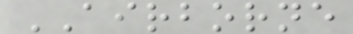AIRBORNE
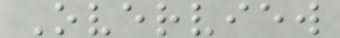Overview
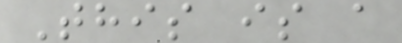This is a
